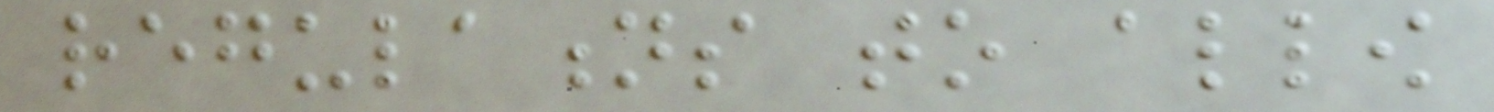regulations to allow
